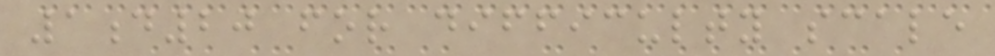1d20 for difficulty scale
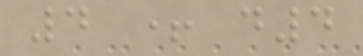4 + d4
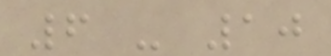6 - 10
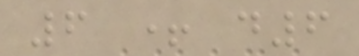6 + d6
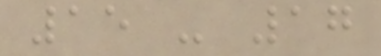15 - 17
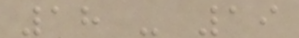18 - 19
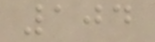104
